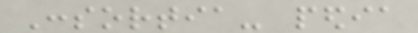Consortia- pedia
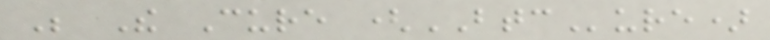Be The Cure (BTCure)
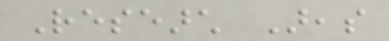Research Areas
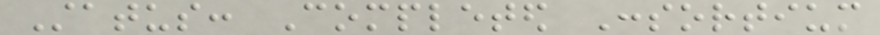Status: Completed Consortium
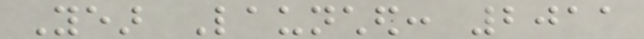Year Launched: 2011
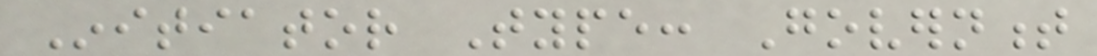Initiator Type: Government
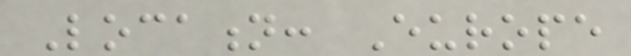Location: Europe
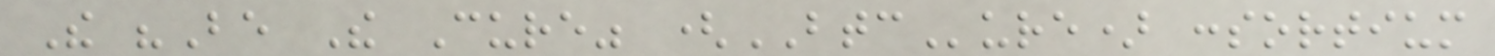The "Be The Cure" (BTCure) consortium
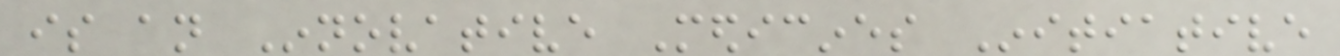is an Innovative Medicines Initiative
